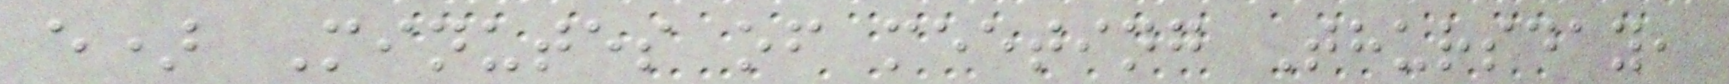e) Minutes of meeting Thursday,
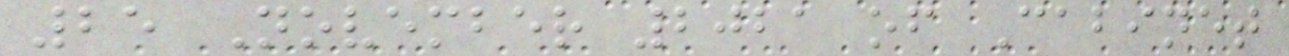25 November 2021 of Cabinet
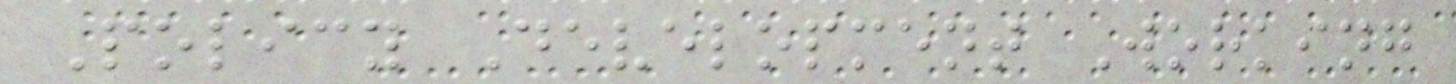Policy Development Working
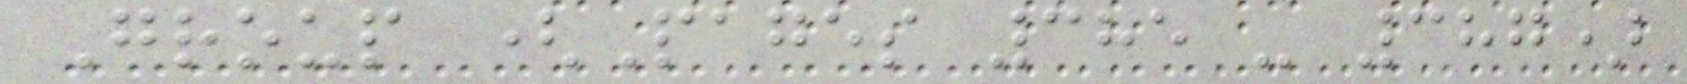Group (Pages 385 - 387)
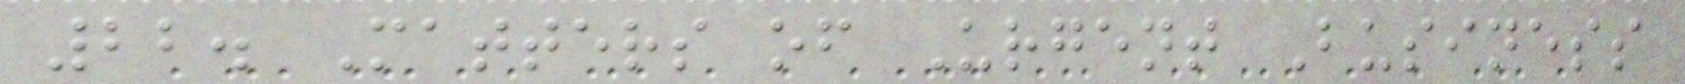22. Matters of Urgent Business
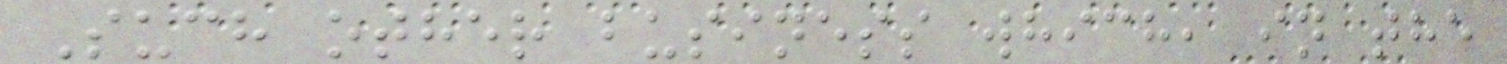Such other business which, in the
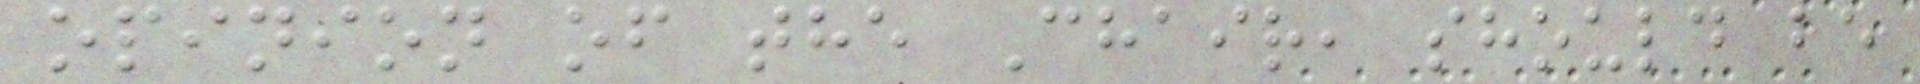opinion of the Chair, should be
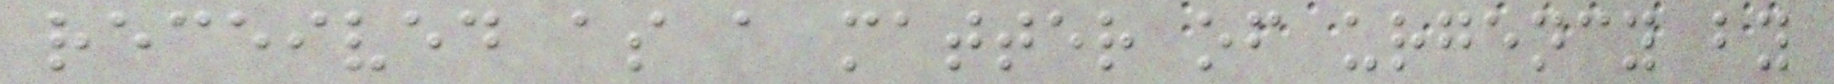received as a matter of urgency by
